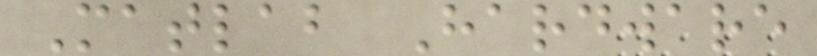Matlab Hardware
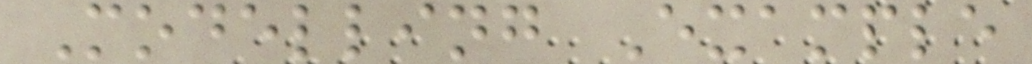Modelling Example
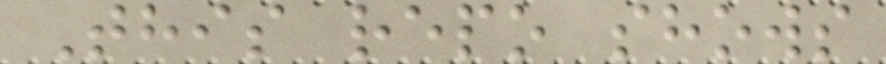This repo shows
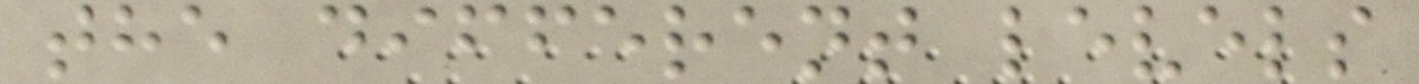the different levels
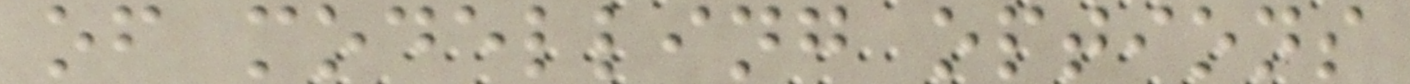of modelling options
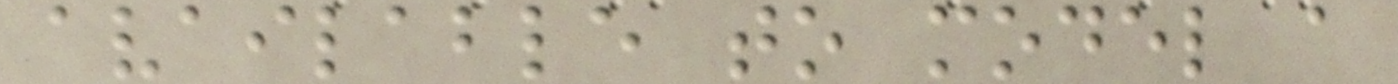available to model a
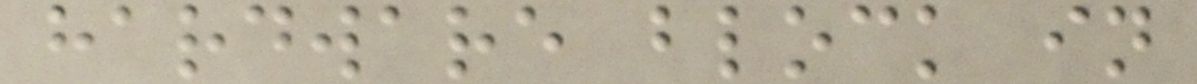hardware block in
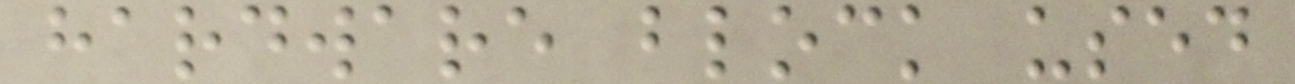hardware block used
